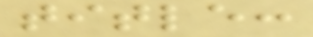title:
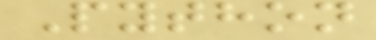Python
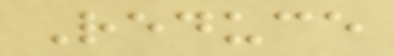Reduce
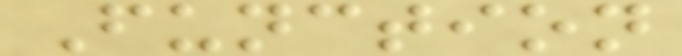Function
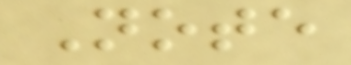Note
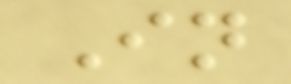In
